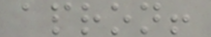apron!
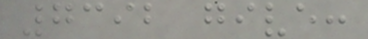7392 give:
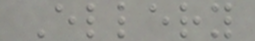Ellery
